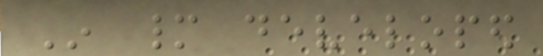In many developed
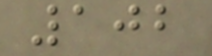102
